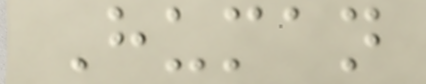Human
